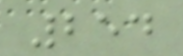254
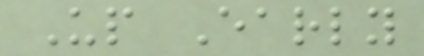Up Early
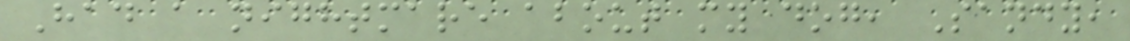Had a nightmare about my dog, Sandy,
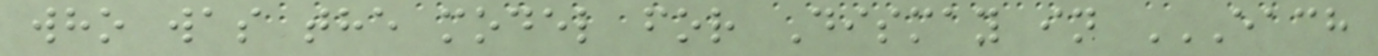who was the model for Dismay in EACH
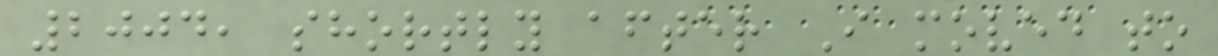2004, shortly after I moved to
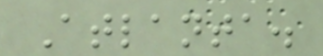Atlanta.
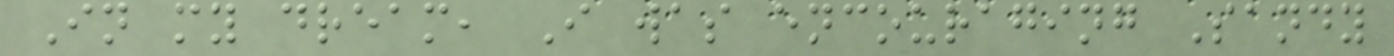In my dream, I was encouraging Sandy
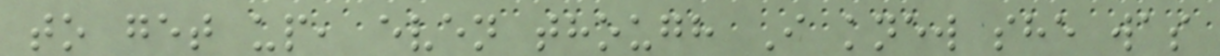to get up, even though I knew she was
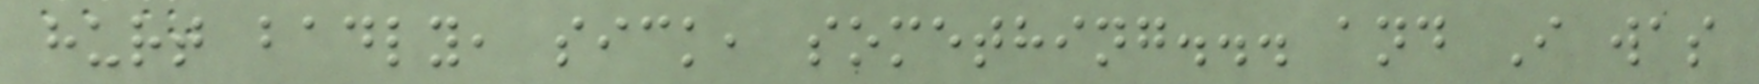hurt badly, sick, something... and I was
